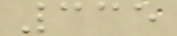335
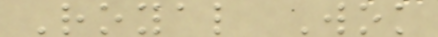Royal Wok
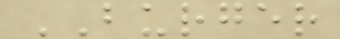BURGER
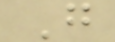G
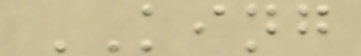KING
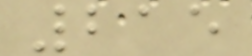215
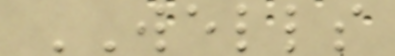WELLS
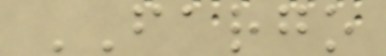FARGO
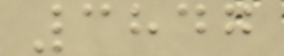3847
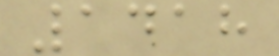1418
